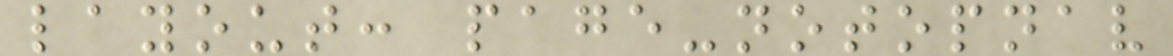layout: page-notopnav
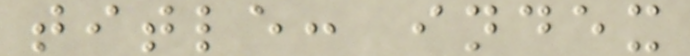title: index
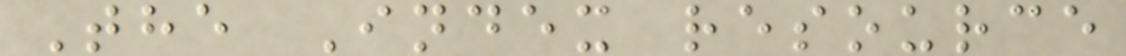The Index resource
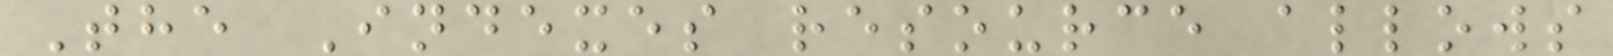The Indexes resource allows
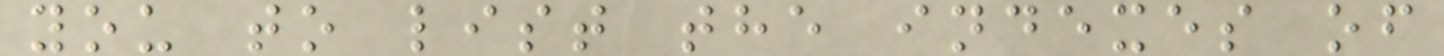you to list the indexes of
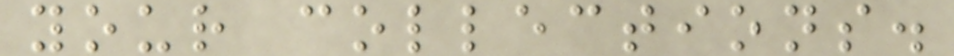your collections.
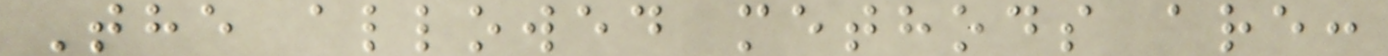The allowed methods are:
